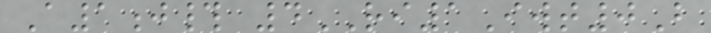A1j# 4RI1Iwt0B
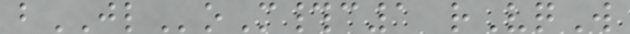bJLoM#c1 rVqW
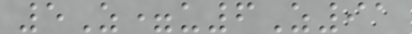5Z=u6Z91
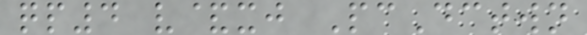qp4 v&xj PcDctwn
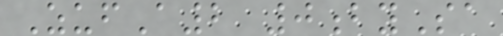ZufA2 0bySa
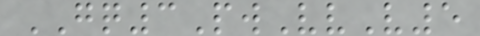GQ3PwVvV5
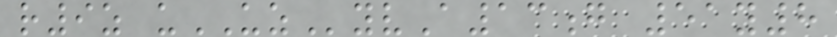r9z uUZyvA13g 51y8
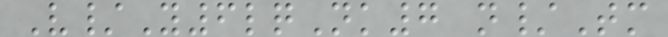V/Y6lqNk7 n/Tm
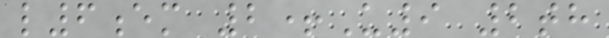l6em 2+U9 2th
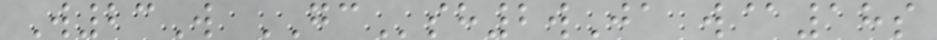W23W GCsh2wJa w@18s
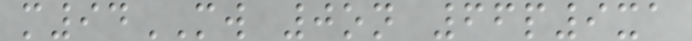m94MW 0on 66p9xa
